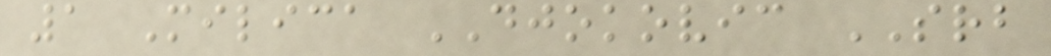1 Milica DJOKOVIC SRB
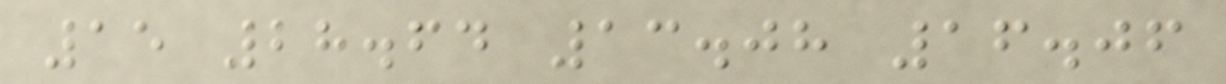15 28.64 13.08 16.06
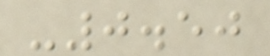-0.50
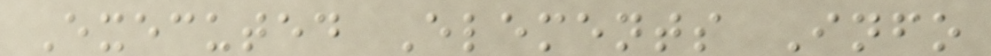Executed Elements Info
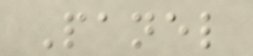Panel
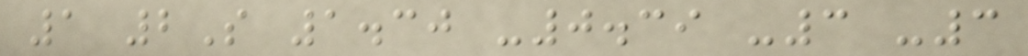1 2S 1.30 -0.39 -3 -3
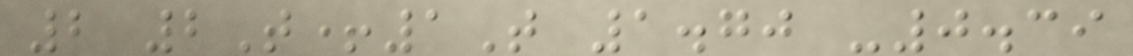2 2T+1T 1.70 -0.39
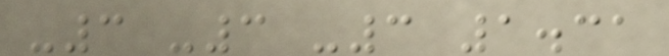-3 -3 -3 1.31
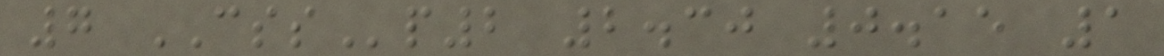7 CSSp2 2.30 0.15 1
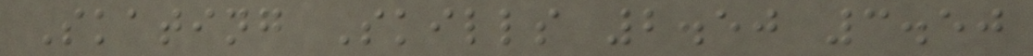Skating Skills 2.50 3.50
